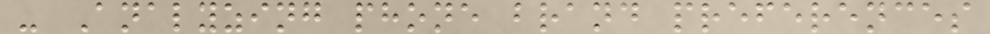- Analyzing phone brand preferences
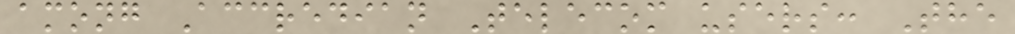among Accredian Telecom users: The
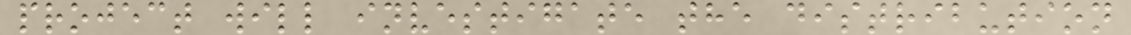project will investigate the distribution
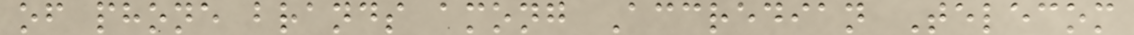of phone brands among Accredian Telecom
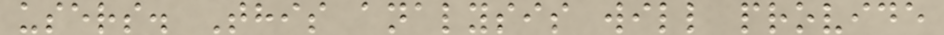users. This analysis will provide
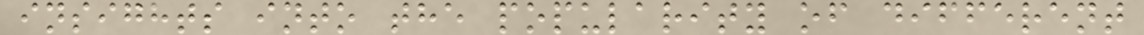insights into the popularity of different
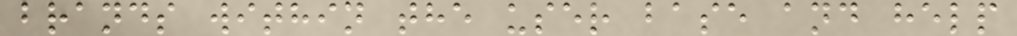brands within the user base and help
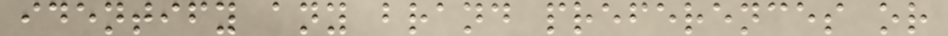identify any brand preferences or
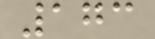173
